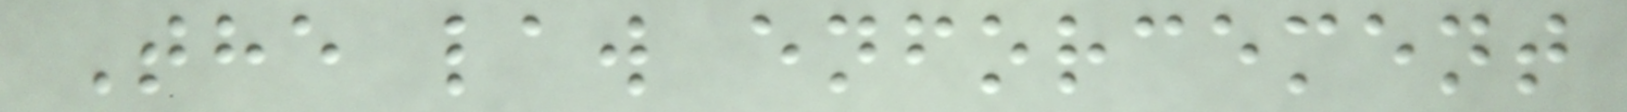The law enforcement
